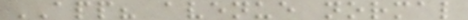APP? avenue normal
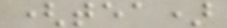(tea)
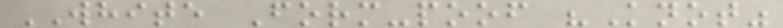WHITE Form-poof "Knot"
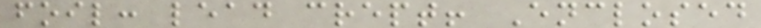foil: lead crept! Enclosed
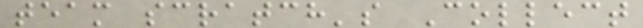team scratch's Collect
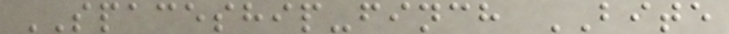SPACESHIP-finch BITE
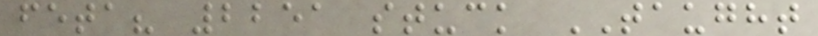feta? 2251 stuck TAUGHT
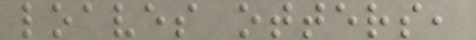loaves otters,
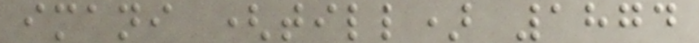imani (till) 1874
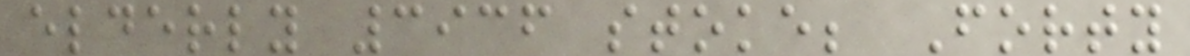elderly 3936 stoke; Forty
